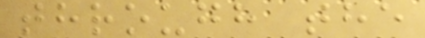through the
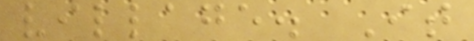village. It
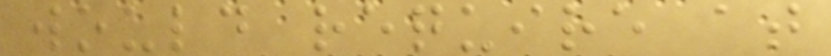would require at
